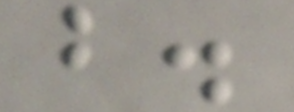b.
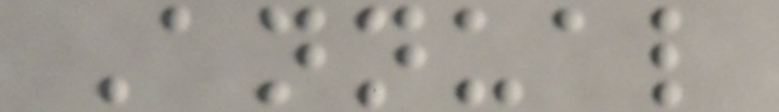Annual
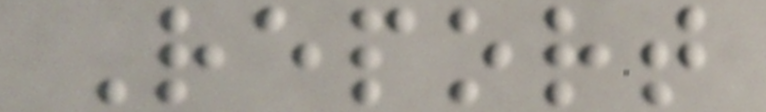Report
